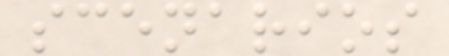scenarios
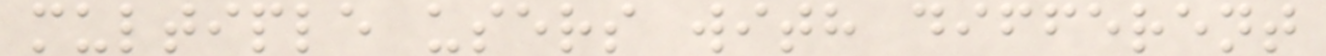multiple users with different
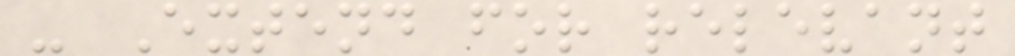- Extend for relevant
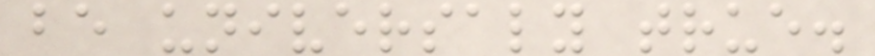be universaly true.
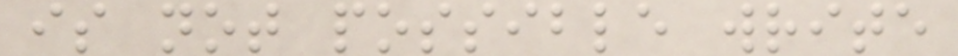is not possible write
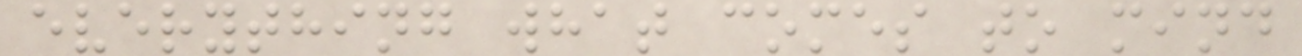everything what comes to mind
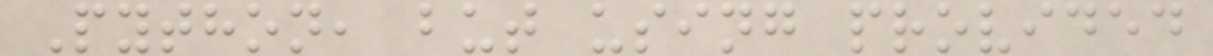Python, but using provided
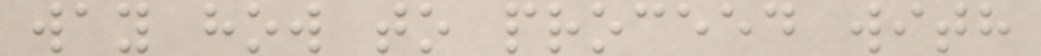way how to proceed with
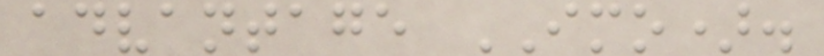advantage IMO).
